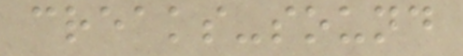creaks-sound
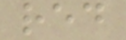red
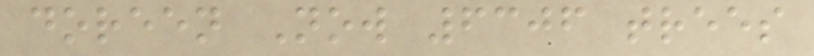doreen Now 6306 trees
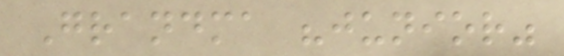Grandma "junior"
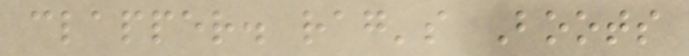clapper. rag's Boots
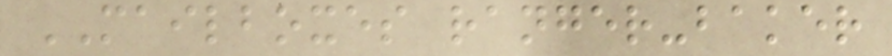MAILBOXES ranger-baker
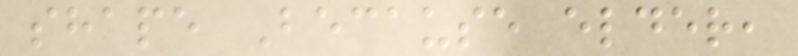shape Because elder,
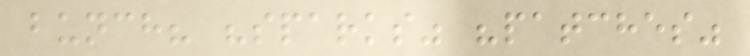bunch? "sparks" "patches"
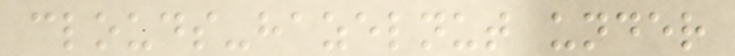clouds-hazelnut under
